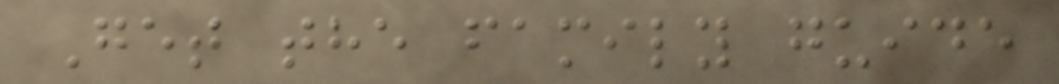Get the family guide
